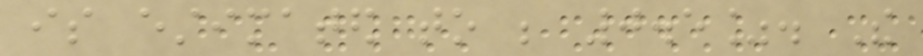is estimated to be 0.5%. The
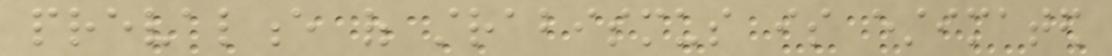prevalence of strabismus is estimated
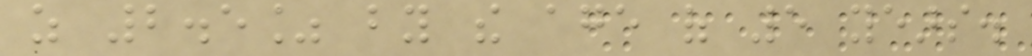as 2.5% by the age of 5 years.
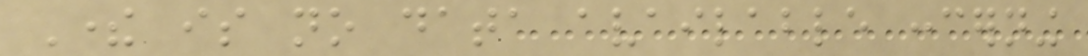There is no data available concerning
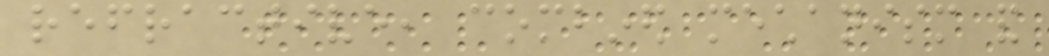refractive, combined mechanism and
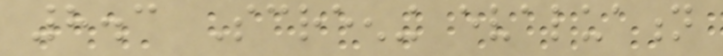8.3 Screening evaluation
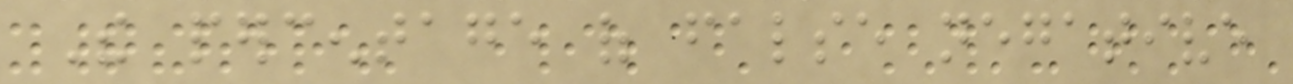The percentage of false negative
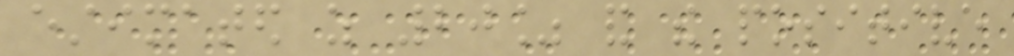estimated as 20% and the positive
